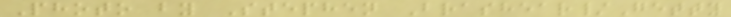Photo by Stephen Brashear/Getty
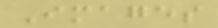Images
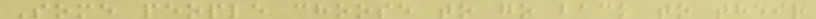Some people choose to go back to their
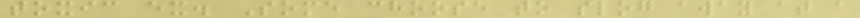toxic ex. Some choose to slog away at a
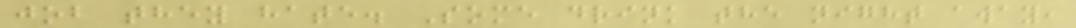job they hate. Some drink the night away,
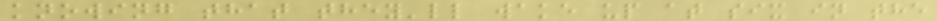knowing that they'll wake up at six in the
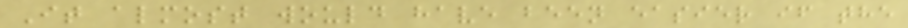It almost would have been easier if the
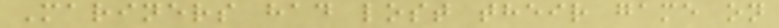Mariners had lost their game on
